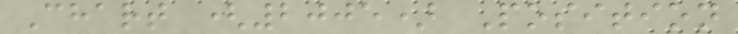Chart (2005) Position
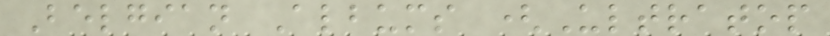Belgian Albums (Ultratop
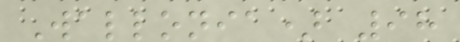Wallonia) 98
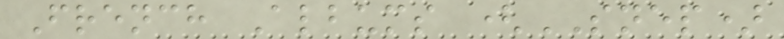French Albums (SNEP)
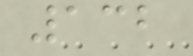132
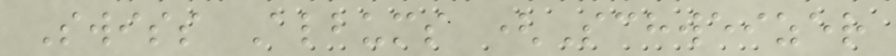Swiss Albums (Schweizer
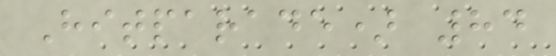Hitparade) 84
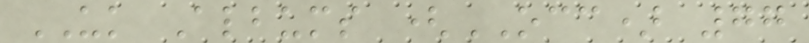UK Albums (OCC) 77
